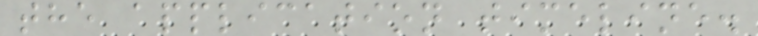the application timeline.
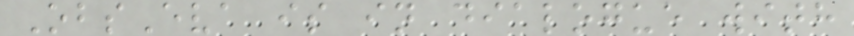ObsEva is in dialogue with
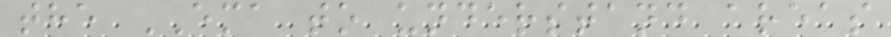the EMA to understand areas
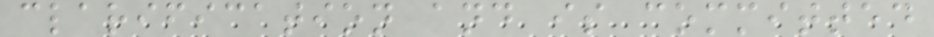clarification and is committed
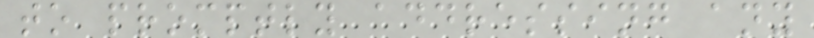to promptly addressing any
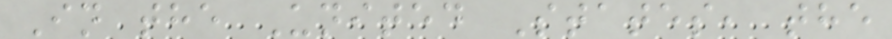In the United States, the
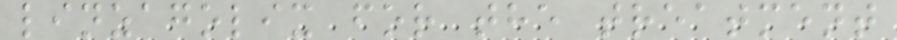linzagolix for the treatment
